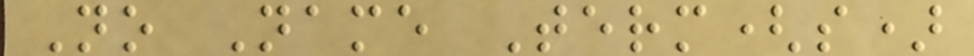No Name Term(s)
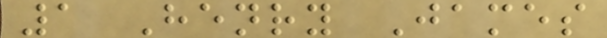1 Henry James
